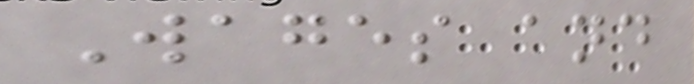Wages and
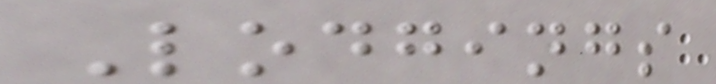Lodgings
